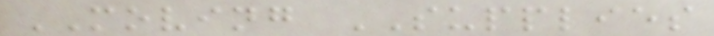MOVING SUPPLIES
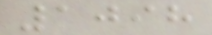1098
